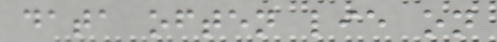data often lie on
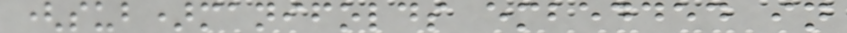(sub)manifolds embedded in
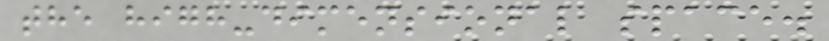the high-dimensional space.
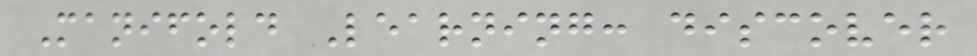Manifold Learning: discover
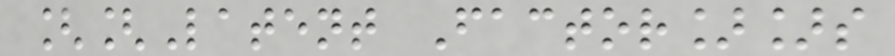[[Latent Factor]]s
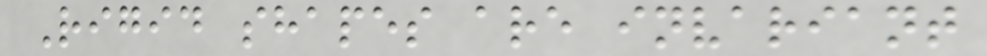Rigid shapes are invariant
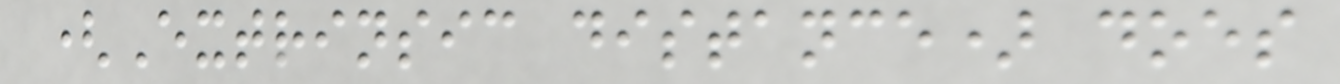(Extrinsic distance) does
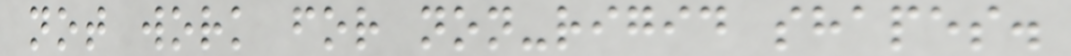not work for non-rigid shapes.
